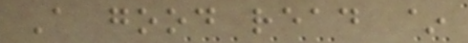A good read ~
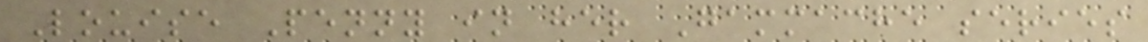Louise Penny in her Gammache series
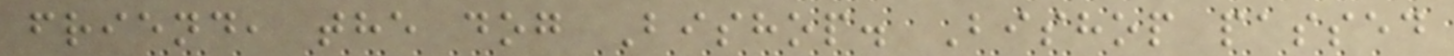friend, the dog Bishop. Bishop passed
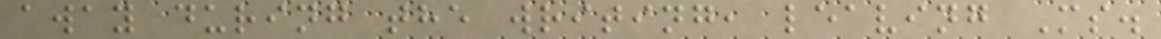away during the writing, leaving Ms.
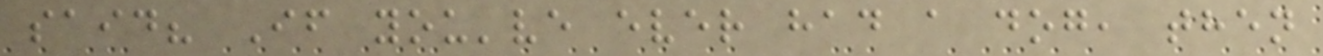said? If you've ever had a dog, then
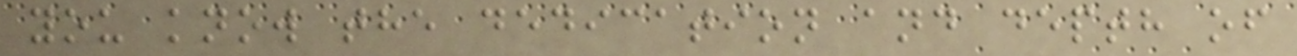you know the dedication and depth of
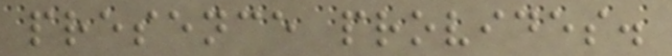presence provides.
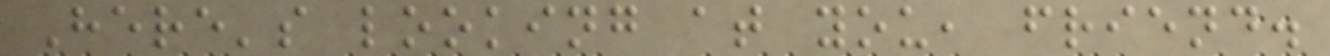Here's looking at you, friend.
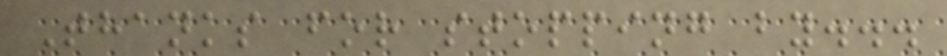Thanks for stopping by...
